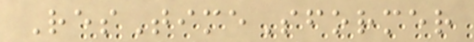ResTimeSformer
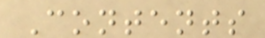Contents
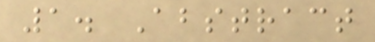1. Abstract
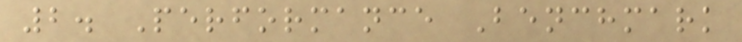2. Performance Benchmark
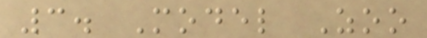3. Model Zoo
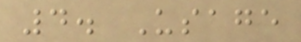4. Usage
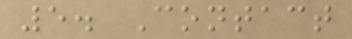5. Contact
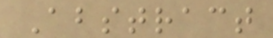Abstract
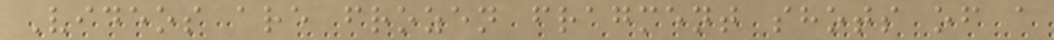Videos are frozen fragment shots of a
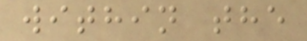within the
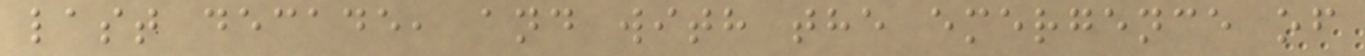last decade, and with the emergence of
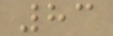83
